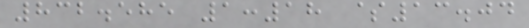832.585 1:18 $13.04
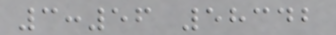3:56 58342
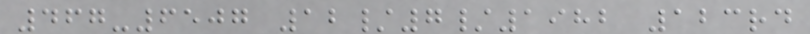467-6507 12/7/1982 123rd
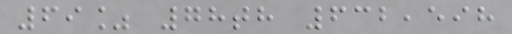69% 78th 632,598
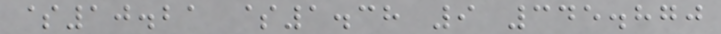$10.21 $1.38 9 345.870
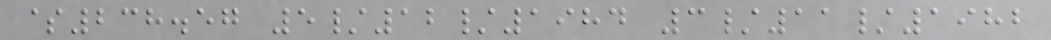$238.57 5/12/1984 3/11/1982
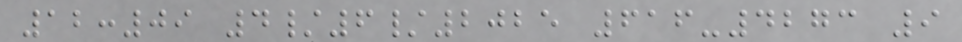12:09 4/6/2025 616-4273 9
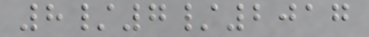8/7/2017
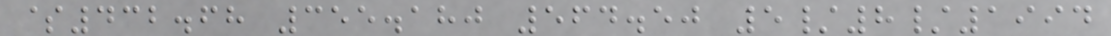$432.68 355.180 564.50 5/8/1994
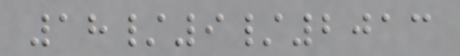18/9/2013
